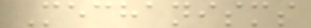Mechanisms
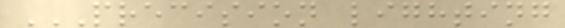PRECISION LIGHTING
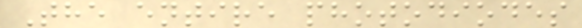The entire photodiodes
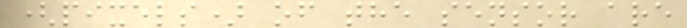(pixels) of the sensor are
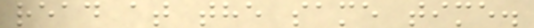read at the same time.
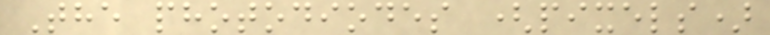The photodiodes (pixels)
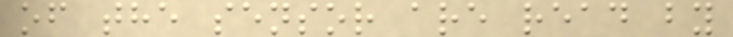of the sensor are read by
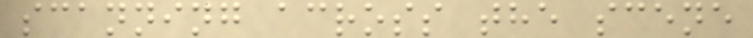scanning across the scene
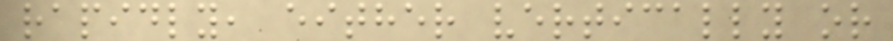rapidly, either vertically or
